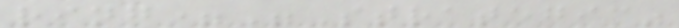ring="Strategic"
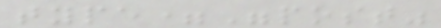type="post"
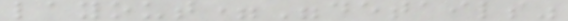layout="details"
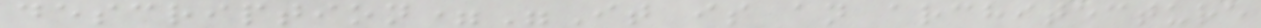description="It is an architecture
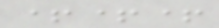+++
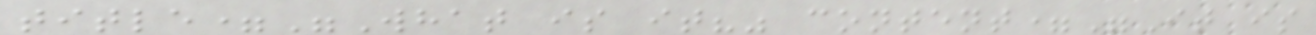title="What is it?" content="It is
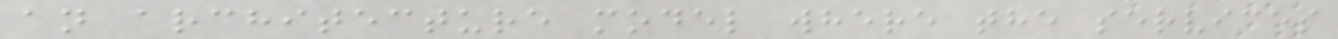an architecture model where the services
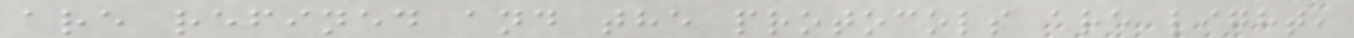are refined and the protocols are light,
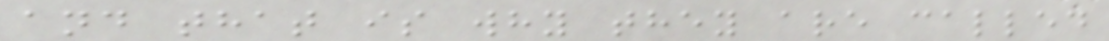and that is why they are called
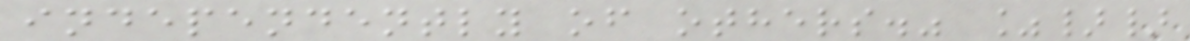independently of others." %}}
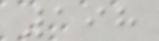198
